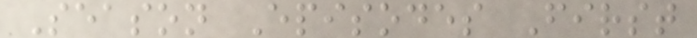Season Episodes First
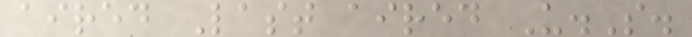aired Last aired U.S.
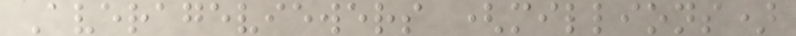Averageviewers (millions)
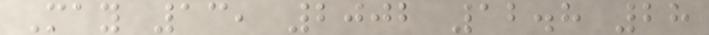May 13, 2002 12.8 28
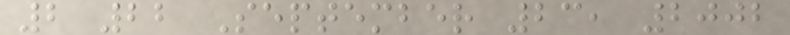2 22 September 23, 2002
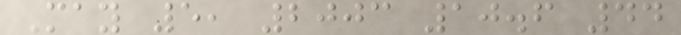May 5, 2003 10.6 44
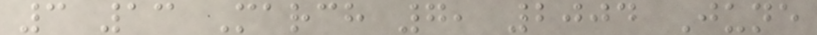3 13 March 7, 2004 June
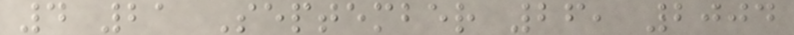4 21 September 26, 2004
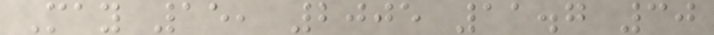May 15, 2005 11.7 30
